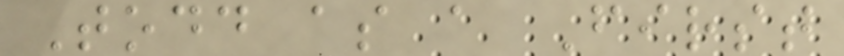Todd as a First
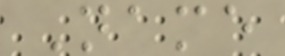Name
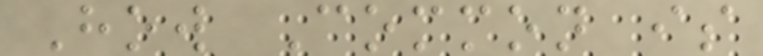How Common is
